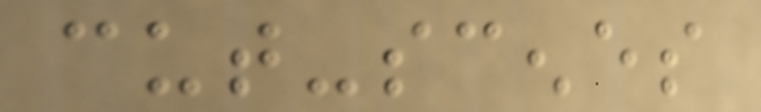cut-scenes
